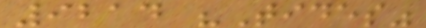9214 "Tides"
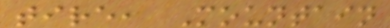tire, Mountain
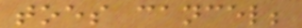toes cancel;
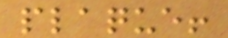plaque!
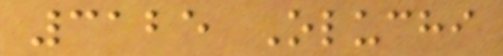3125 Oluchi
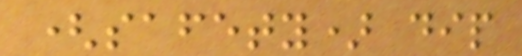(safety) dip
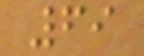69
